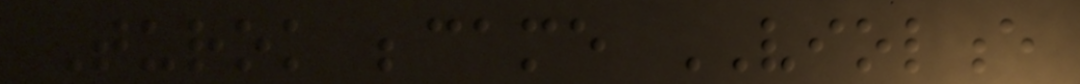Turok became VIOLENCE
